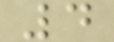4
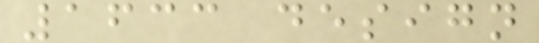1633 design
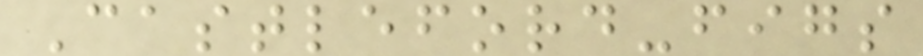Castleford-figs
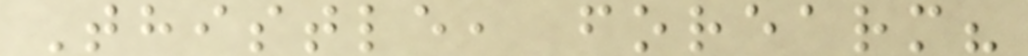Thistle, forearm?
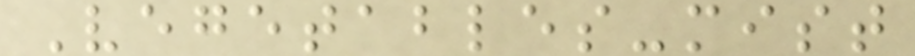Vegetables-mist
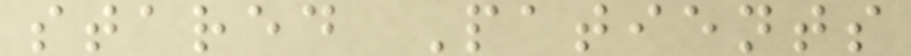stared Patients
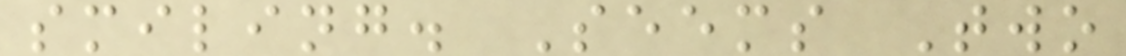smiling. Seems Two
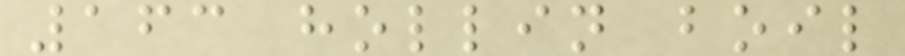163 hollin boil
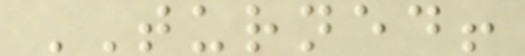TURNED!
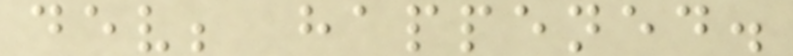dev; happened.
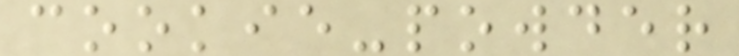cookie-powder
